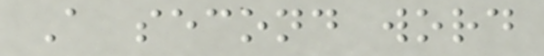A second word
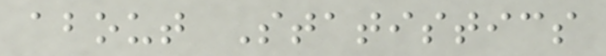about Statistics
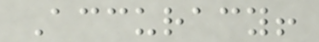Accuracy!
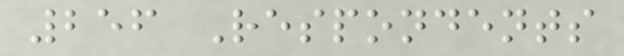256 Respondents
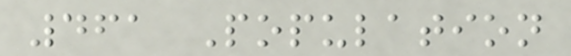461 Population
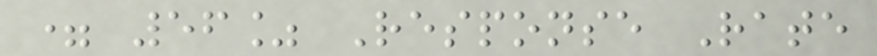= 56% Response Rate
